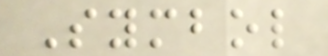Symbol
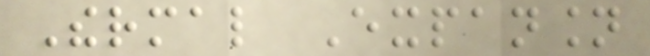Thermal Expansion
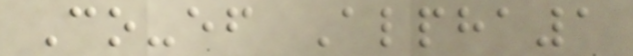Co-ef Alpha1
